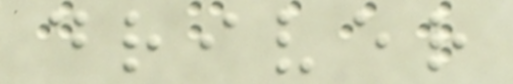driver
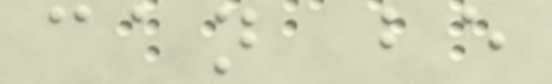can be
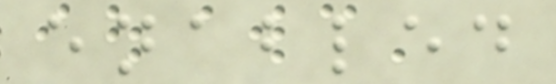enabled
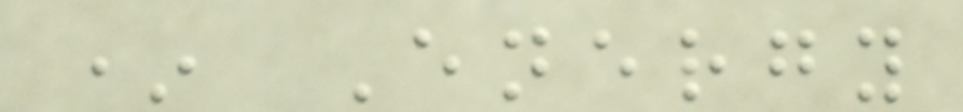* Energy
